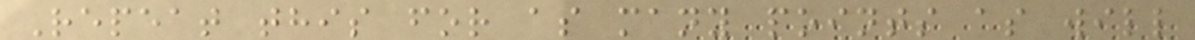Repeat this for as many points as will
